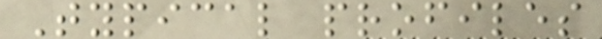Typical profiles
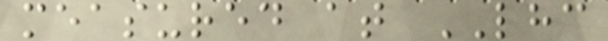measured at LHC
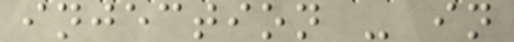injection - in
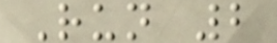Run 2
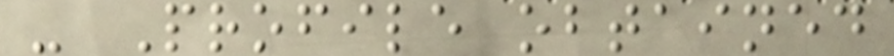- Profile obtained
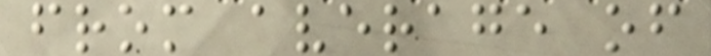from average of
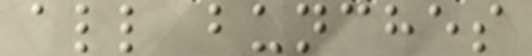all bunches
